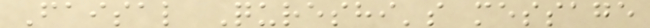Faisal Qureshi's message
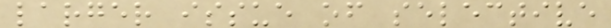larger issue of selective
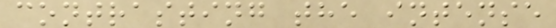contrasting the intense
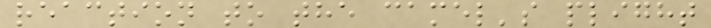reaction to the camel's plight
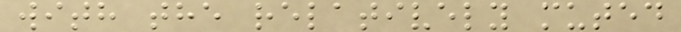with the relatively muted
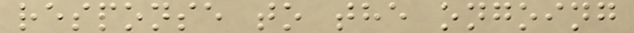response to the ongoing
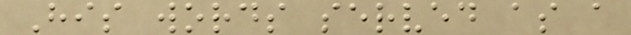His words served as a
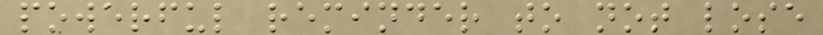powerful reminder to not lose
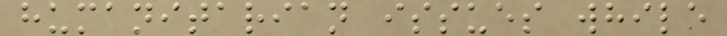humanitarian issues while
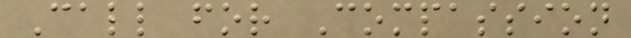Call for Compassion
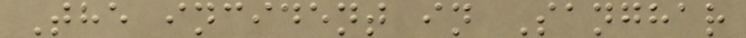The incident in Sanghar
